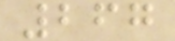267
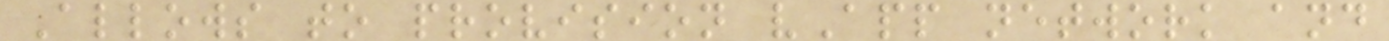Allows to provision vApp network and
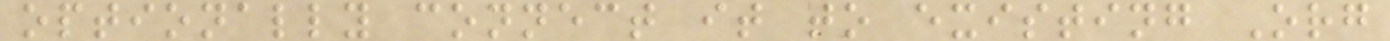optionally connect it to existing Org
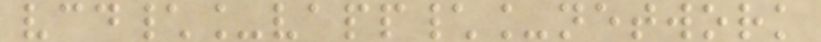vcd\_vapp\_network
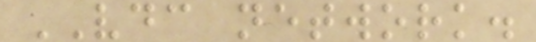VDC network.
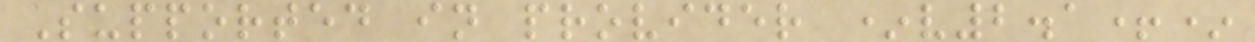Supported in provider *v2.1+*
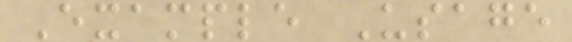Example Usage
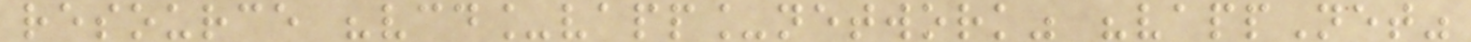resource "vcd_vapp_network" "vappNet"
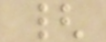{
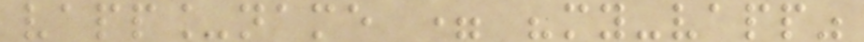vapp_name = "my-vapp"
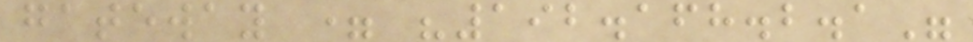gateway = "192.168.2.1"
